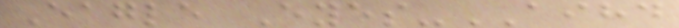Eagle Eyes-AIHD
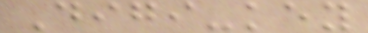Digi-key
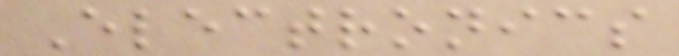Electronics
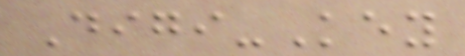Digi-Key
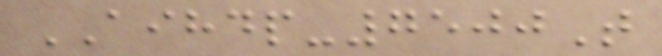AIHDP-7500T
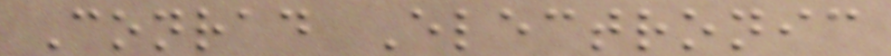Conrad Electronic
